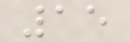15
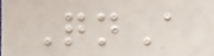QnA
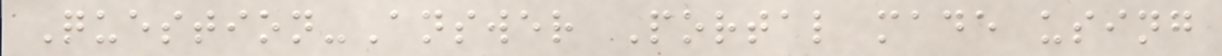Question-Answer Portal made using
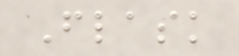Flask
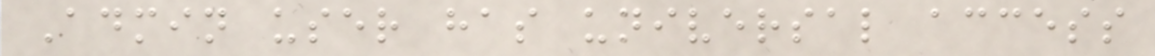Admin user has universal access
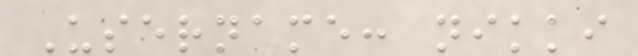Username: nikki
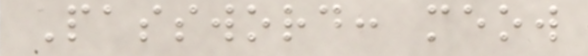Password: meow
